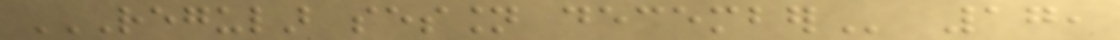REGULAR SESSION DECEMBER 17,
